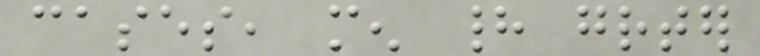cases, men had greater
